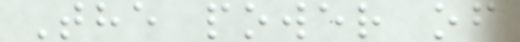The power of
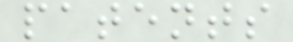patents
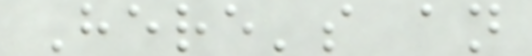Here's an
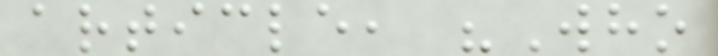article, "Who
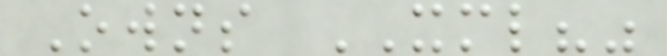Owns XML?"
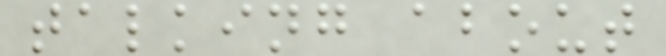talking about
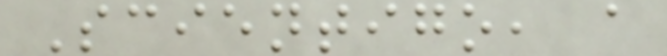Scientigo, a
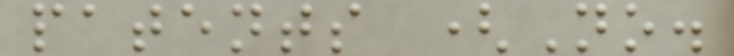patents (No.
